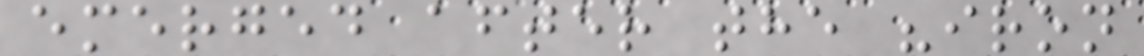emerged after the "iron
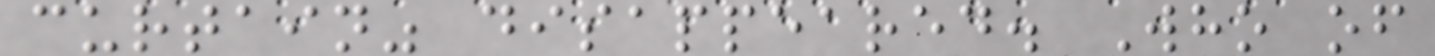curtain" disappeared. Who of
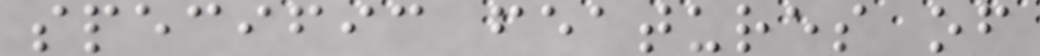specific features of
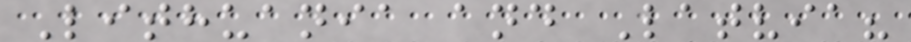Lithuania and Latvia?
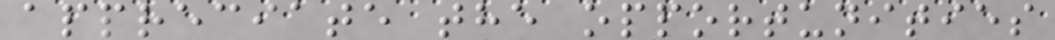appreciate the opportunities
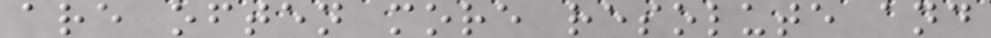are often more resolute and
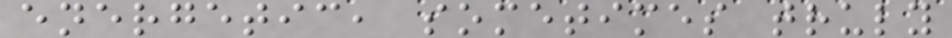energetic, sometimes truly
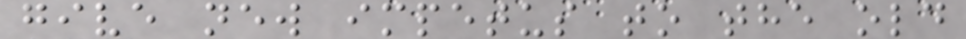give new impetus to the old
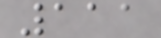111
